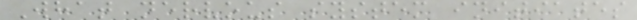What nervous system initiates
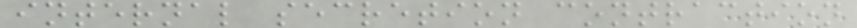internal secretion contraction
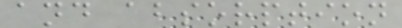and absorption
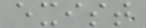exist
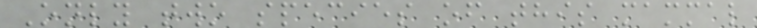Only two species of this mammal
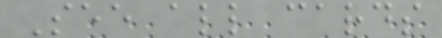See all cards
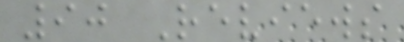90 Reviews
